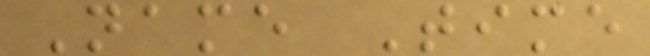Name Time
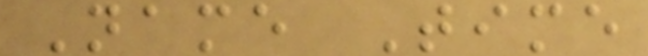Name Time
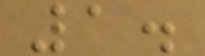1.
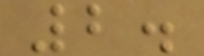2.
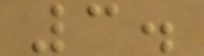3.
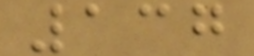137
